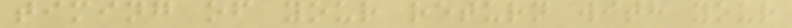timing of your return with your
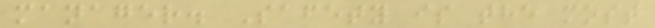manager. Safety is the most
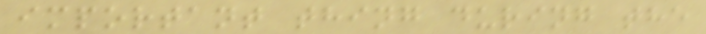important thing during the
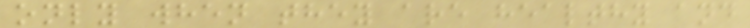only when they are healthy and
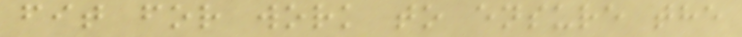fit for work to ensure the
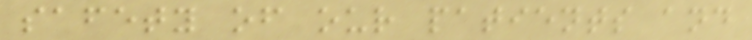safety of our patients and
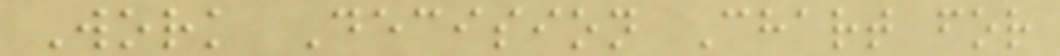Work Decision Chart for
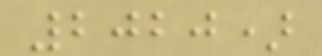2020)
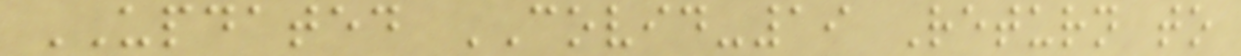UPDATED COVID-19 Return to
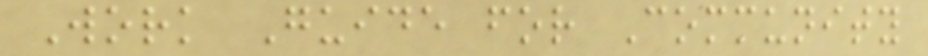Work Guide for Community
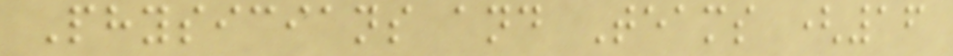Physicians and Teams (16
